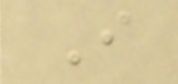I
